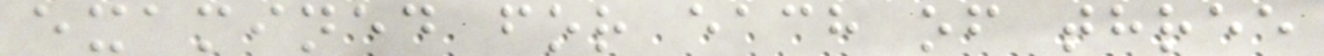examined for each of three
